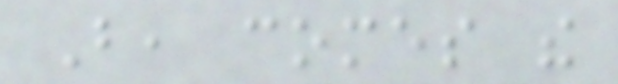But, comes the
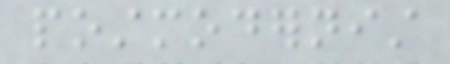postmodernist
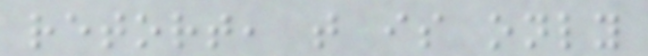retort, that is only
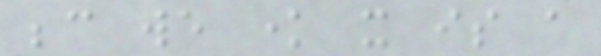because we know it is a
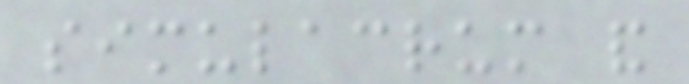simulacrum and
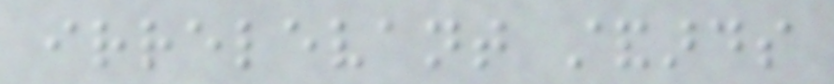irrelevant standards
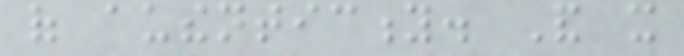of authenticity. And it
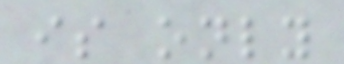is only
